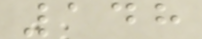148
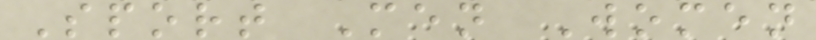Sport Men Women
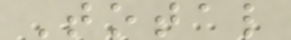Total
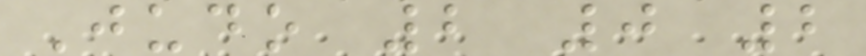Judo 2 0 2
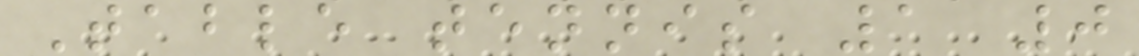Table tennis 1 0
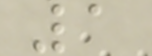1
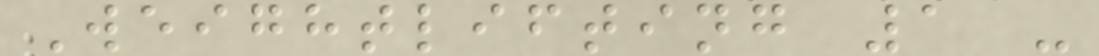Weightlifting 1 -
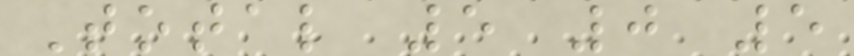Total 5 0 5
